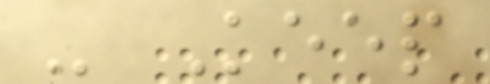- Keep
